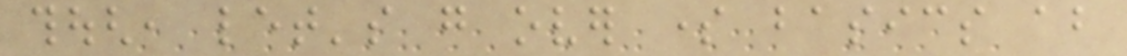though, let's go over some basics about
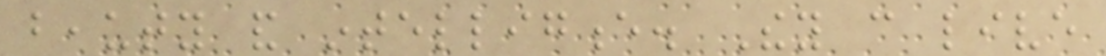beauty and intelligence. They can live
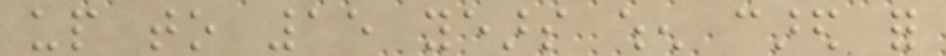up to 15 years when cared for
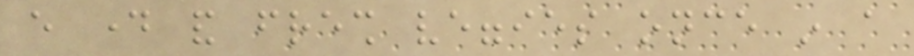every day and fresh veggies once in a
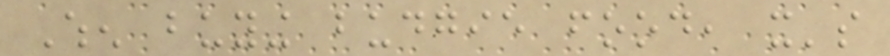When buying budgie food, it's
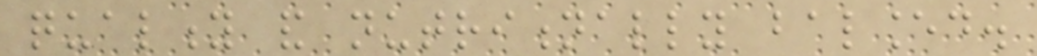quality and nutritionally balanced.
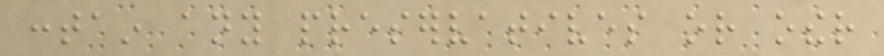contain any preservatives or other
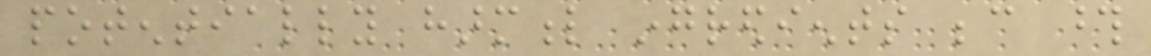potentially harmful ingredients because those
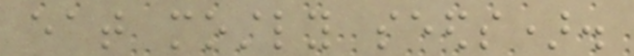eat mostly seeds).
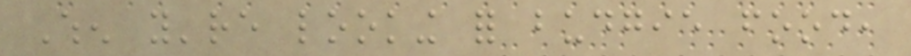When you're looking for budgie food,
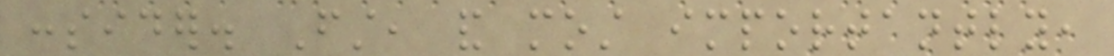consider. First, and most importantly,
